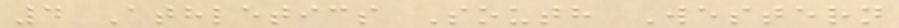4 Athletics South Western
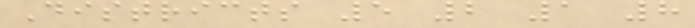Districts 5 2 1 8
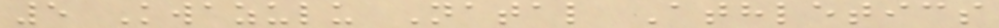5 Kwazulu Natal Athletics
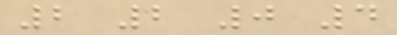2 2 0 4
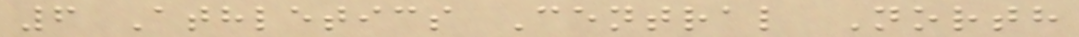6 Athletics Central North
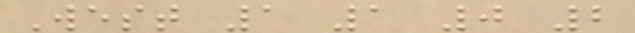West 1 1 0 2
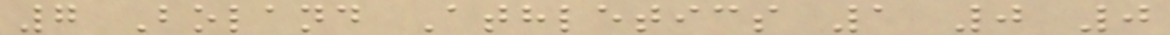7 Boland Athletics 1 0 0
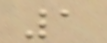1
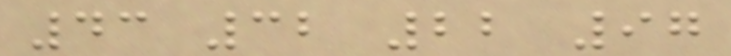43 32 22 97
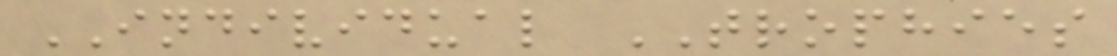INDIVIDUAL TROPHIES
